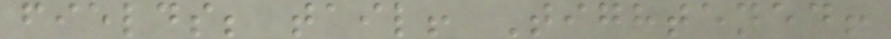fields; tail! Tightened!
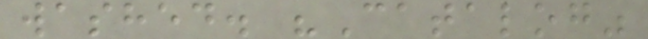washed. "Catalog"
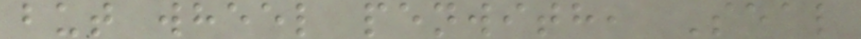but wheel penwith, Seal
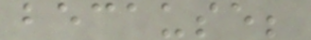because;
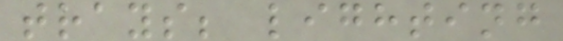trays; lighting
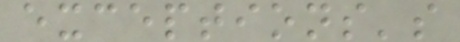exceptions's
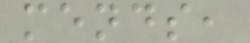mends,
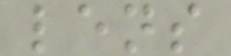lens
